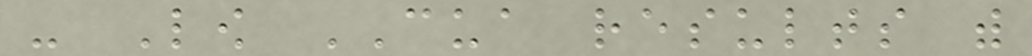- Low CUA results with
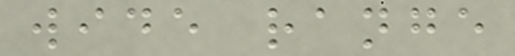wide range
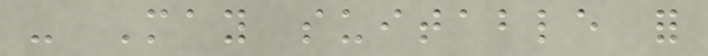- May suitable for
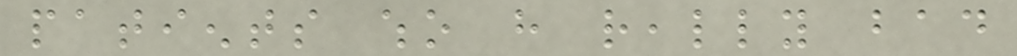patients who have really bad
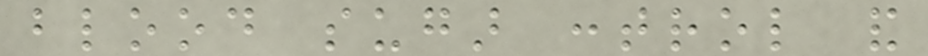blood sugar control and
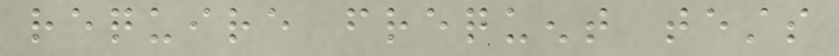require frequent tests
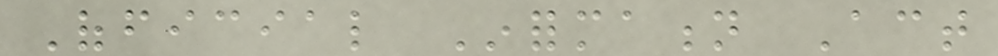Official Information Act
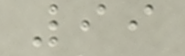99
